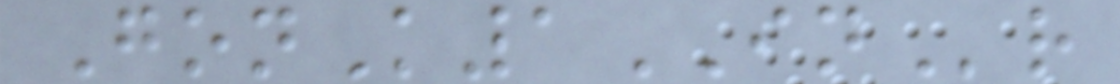GonK1INr
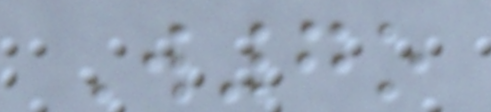W7o
